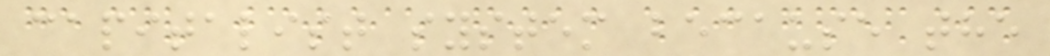capitalist system because the
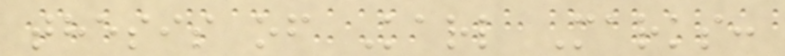thesis of Karl Marks:
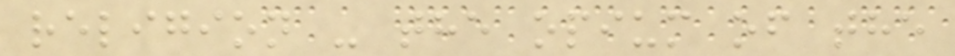religion - the opium of the
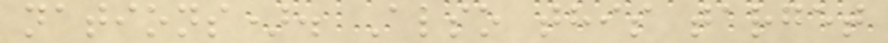nations). Also this target
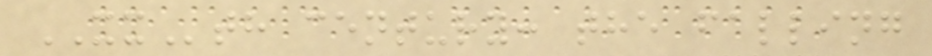XXth century: the falling
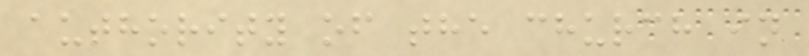authority of the church in
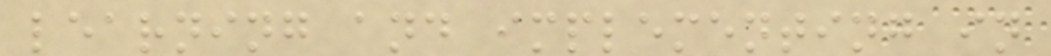learning and implementing in
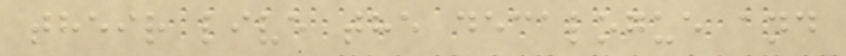their live the decalogue and
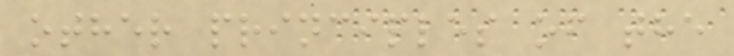other principles of the
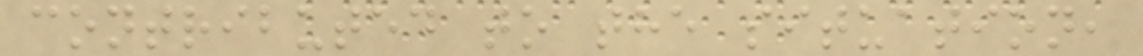contributed to the situation,
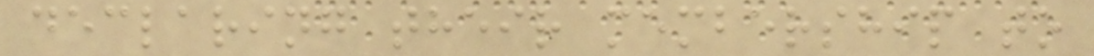declaring their membership to
